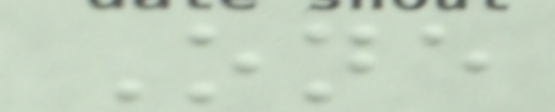One
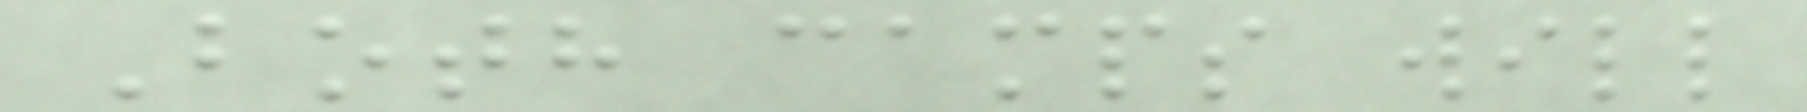Both camps will
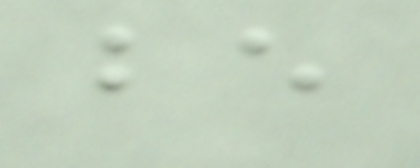be
